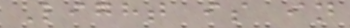Light is in
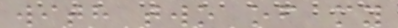with two of my
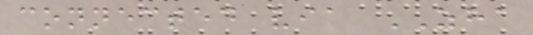connected via ZHA
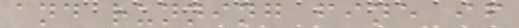and running fine if
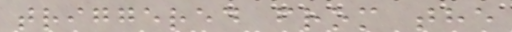triggered from the
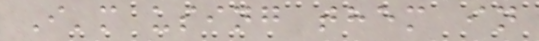I'm using them in
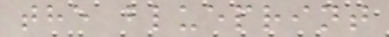the blueprint
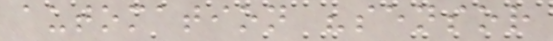automation "sensor
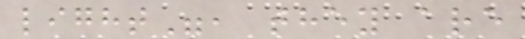light", they are
